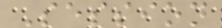Session
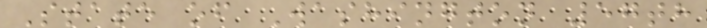State of Washington 57th
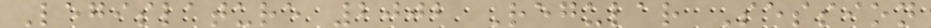Legislature 2002 Regular Session
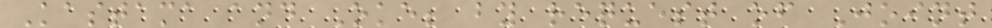Kastama and Oke; by request of Joint
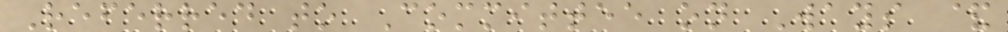Referred to Committee on Ways &
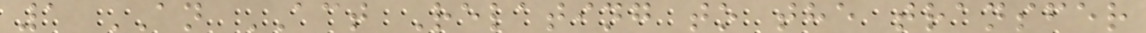1 AN ACT Relating to the transfer
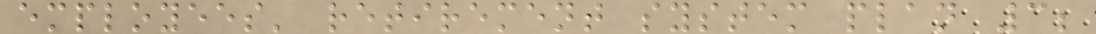employees' retirement system plan 3;
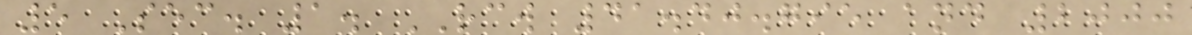5 Sec. 1. RCW 41.40.795 and 2000
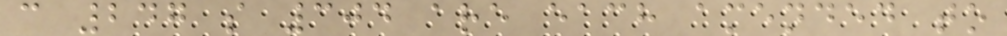c 247 s 304 are each amended to
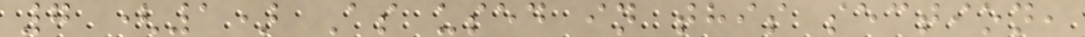7 (1) As used in this section,
